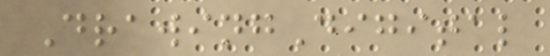DrawingDigital
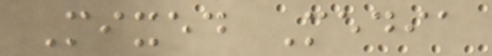Mixed Media
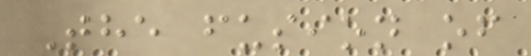The fusion of
